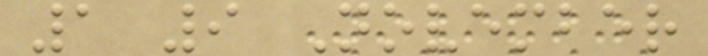1 9 November
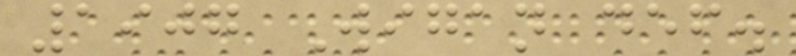1907 Wigan def.
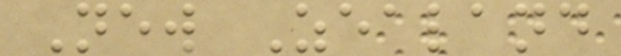New Zealand
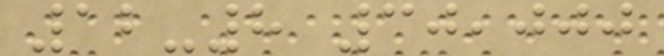12-8 30,000
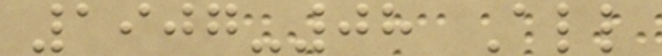1907-08 All
